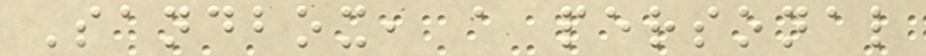Sandbox, a personal
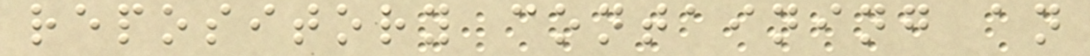repository containing an
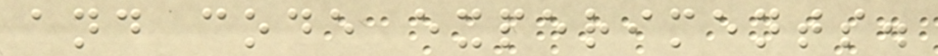and code experiments.
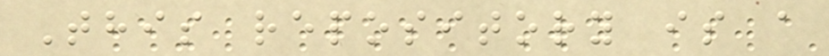This repository is a
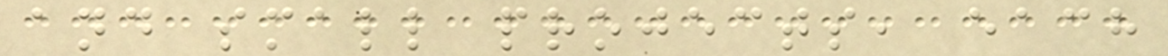and small projects, each
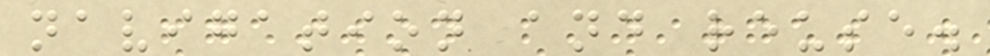navigation and reuse.
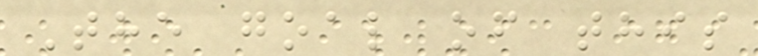The goal of this
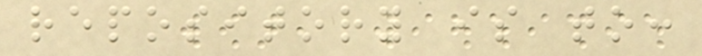repository is to:
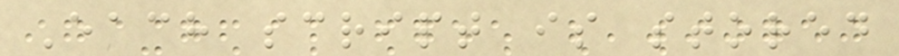Each script is stored
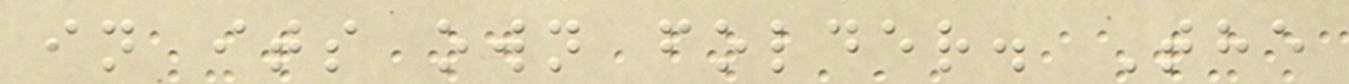in its own folder. The
